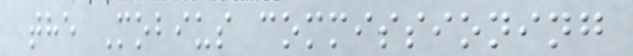the Mobius commissioning
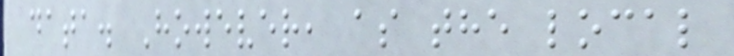data. However, as the local
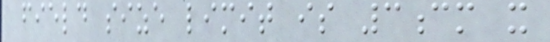field size limit is 3cm x
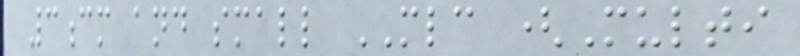3cm and small MLC (Multi
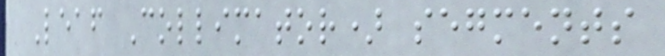Leaf Collimator) segments
